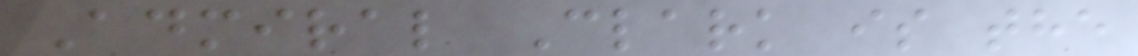Admiral Clark is the
